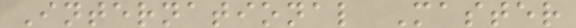International Master
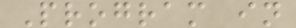Program in
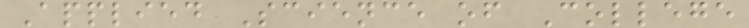Applied Science of College
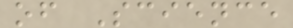of Science
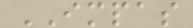IMPAS
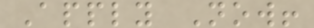Apply Now!
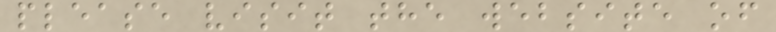please visit the website of
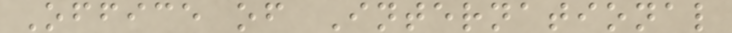Office of International
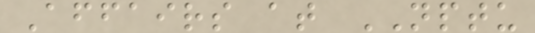Affairs at NPTU
